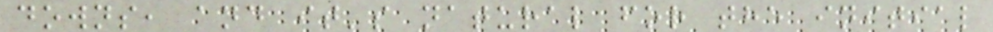downs, and it's natural for the initial
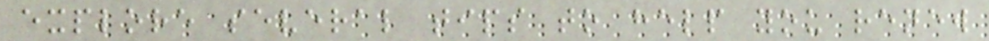explore several tips to help you renew
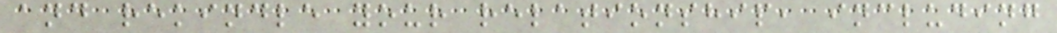and rekindle your relationship, including
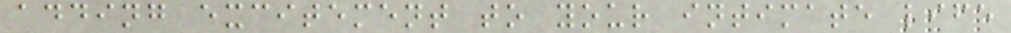adding excitement to your intimate life
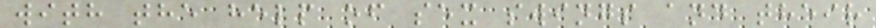with the help of sex swings and their
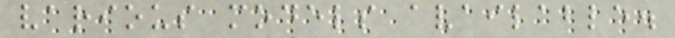various models available.
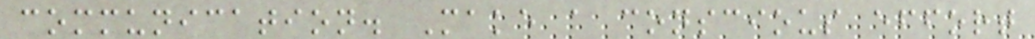communication. Make a conscious effort
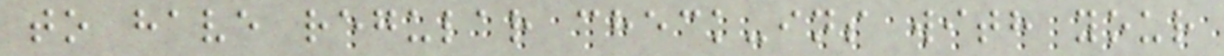to have regular check-ins with your
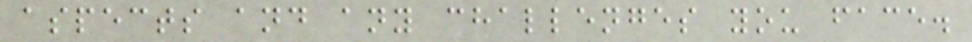aspects and any challenges you face.
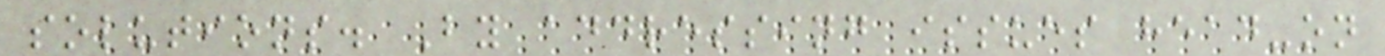solutions. By addressing issues head-on
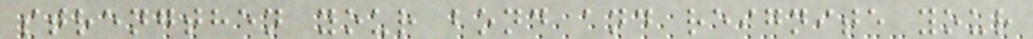strengthen your bond and reignite your
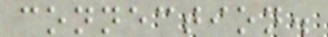connection.
